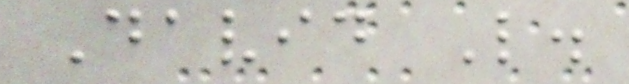David L.
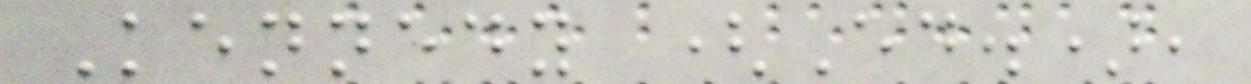Kennedy (Ed.),
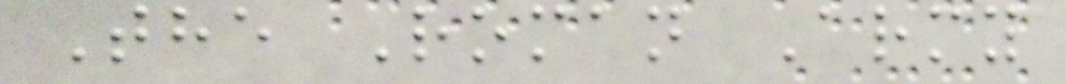The Roman Army
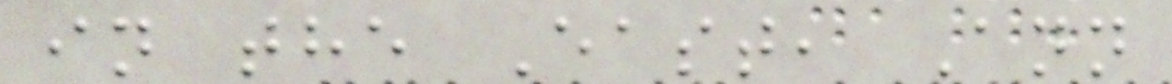in the East, Ann
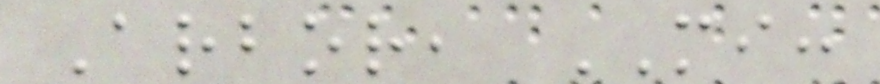Arbor, MI:
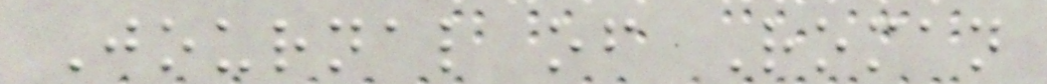Journal of Roman
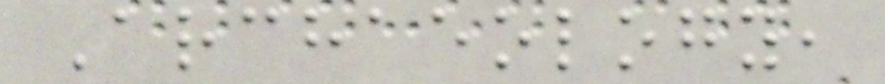Archaeology,
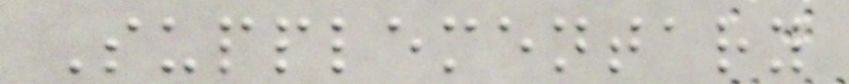Supplementary
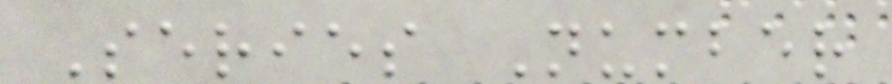Series Number
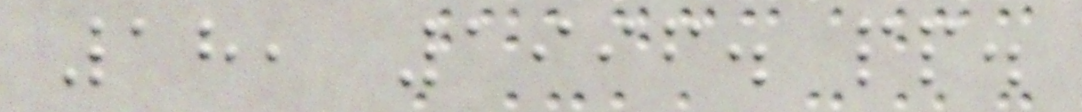18, 1996. pp.
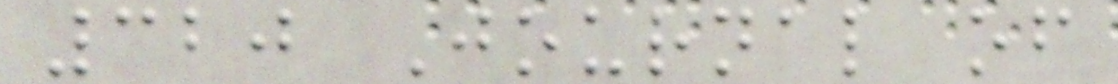320 Journal of
